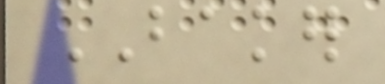BAKER
